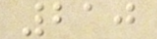210
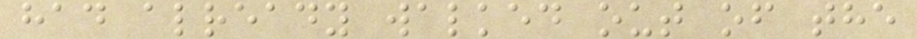had already walked out of the
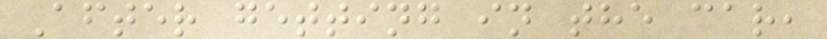After getting in the car,
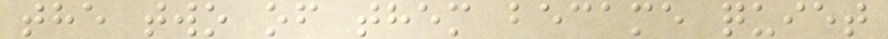the two of them became quiet
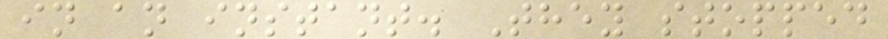in an instant. They stopped
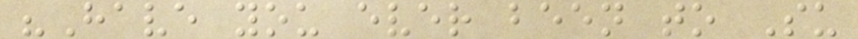"Have you ever been to Su
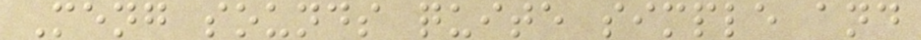Meng sounds quite simple and
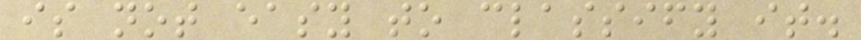is not easy to classify it.
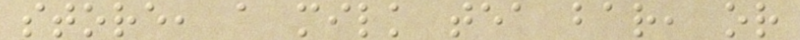store, a milk tea bar, or
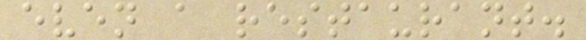even a restaurant.
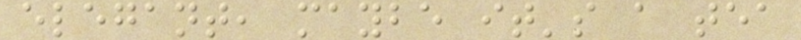elegant, maybe it's a tea
